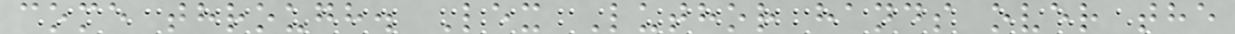come through. Lex Luthor hands over the
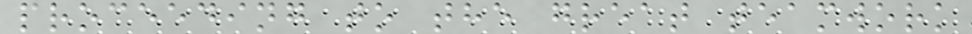proceeding to the great teamwork
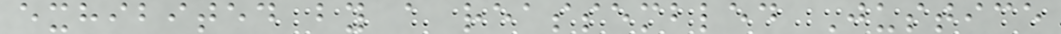exhibited by a reassembled Justice
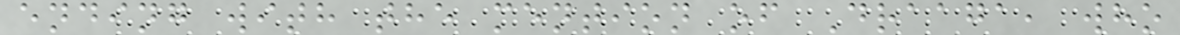ending with the mention of Draaga, who
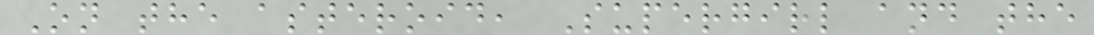On the asteroid, Supergirl and the
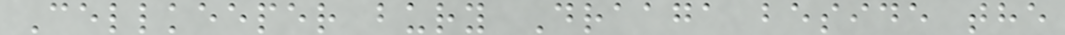Cellkeeper bury Draaga beside the
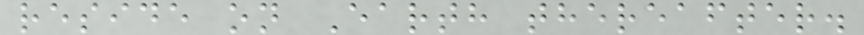reside on Earth thereafter.
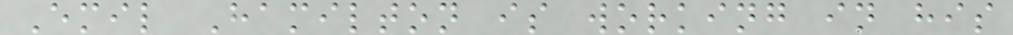Emil Hamilton is working in his
